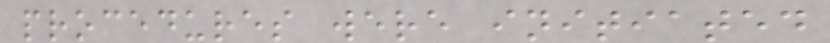procedures were initiated
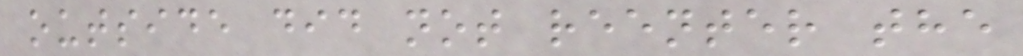outside did not reenter the
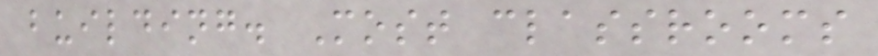building. Most classrooms
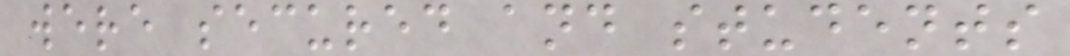were secured and students
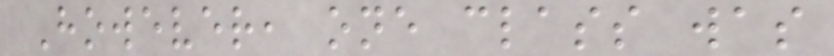However, one class was
